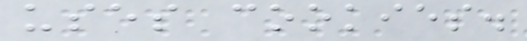uses cookies.
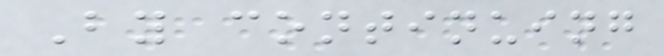By continuing
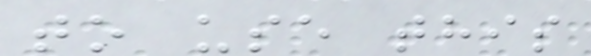to use this
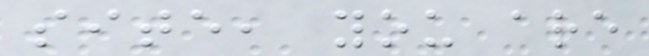site, you are
